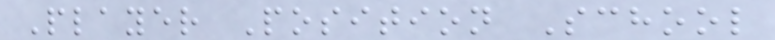Player Position School
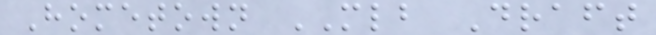Hometown MLB Draft
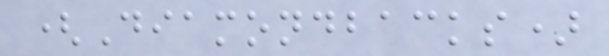(Diamondbacks)
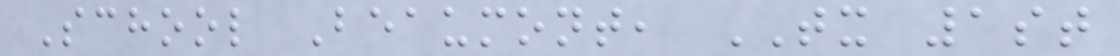School Beaumont, TX 1st
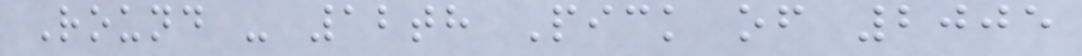Round - 12th Pick of 2005
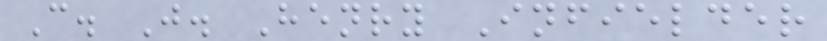C. J. Henry Infielder
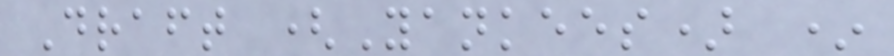Draft (Yankees) *
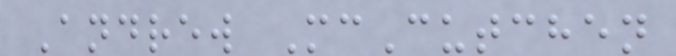Andrew McCutchen
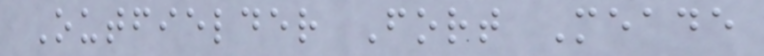Outfielder Fort Meade
